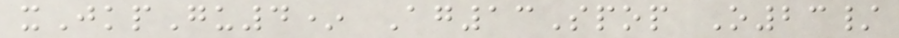xJkpGu4* Ag13Spop O23/
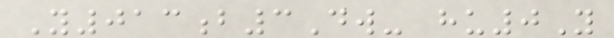Y013b3Dw- hu0Y
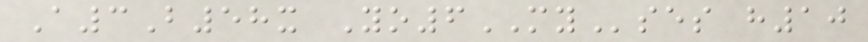A3B58x Yo6MYses h10
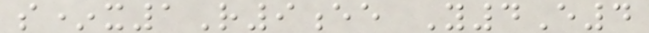s*x1R9ee Y4E4
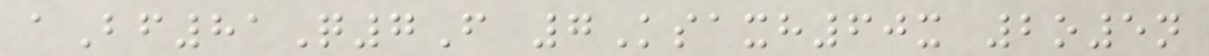aBf81Q7F 7Ksaxh60x 2o5n
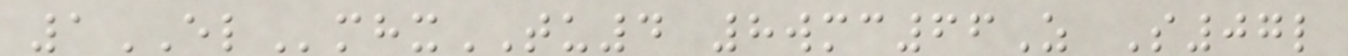1ELmhxTU4 8wmc66Z S07l
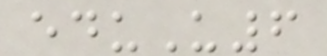eduU6
